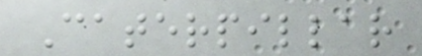Caterpillar
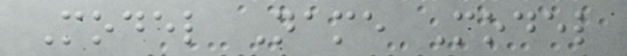Model Name Model
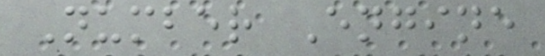Number Engine
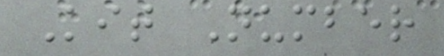Kit Number
